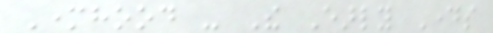Motherhood - The Early Days
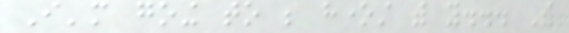I'm going to be honest with you... The
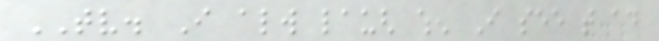TV. I always laugh when I see that ad
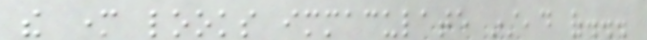the mother looks immaculate instead of...
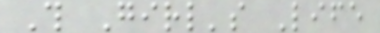This Girl's Life
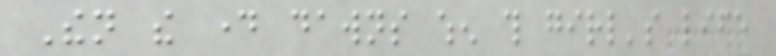Then the day dawns when this girl's life
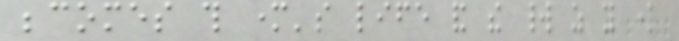becomes this mother's life and the world as you know
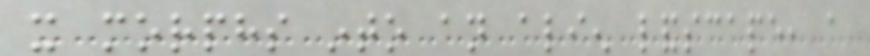it morphs into an alien landscape, a
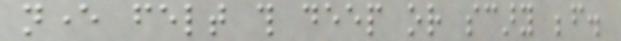never felt this deep or scary before.
